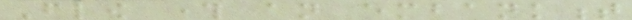Flow through an embankment
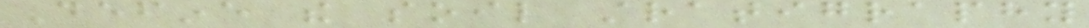Define the soil stratigraphy
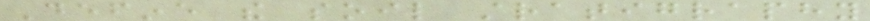Define the soil stratigraphy
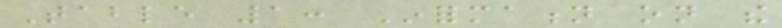Table 1: Information on the
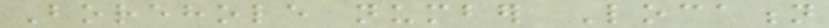Borehole number Location
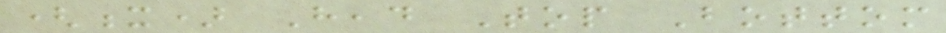(x) Head Top Bottom
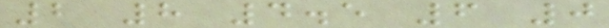2 8 4.5 6 0
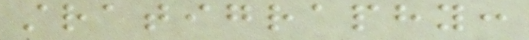stratigraphy:
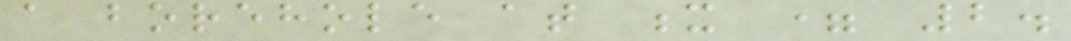a borehole at x = 2.
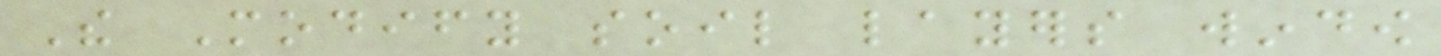The Modify soil layers window
